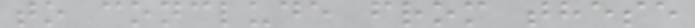to conclude from these
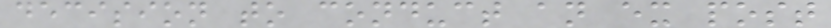decision to conduct an ex post
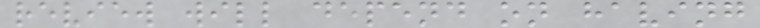review will depend on having
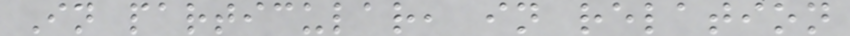In particular, in relation
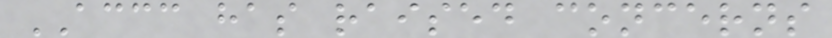ACCC has raised concerns
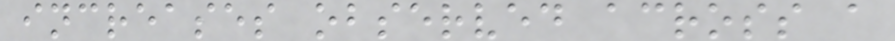increases observed across a
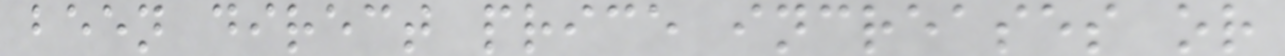been direct price increases or
